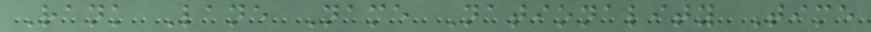Rank Lane Name Nationality Time
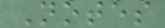Notes
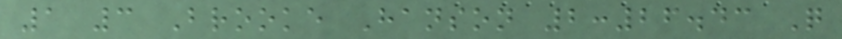1 3 Brooke Hanson 2:26.43 Q
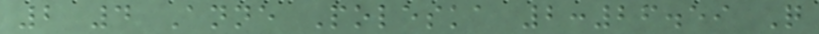2 4 Anne Poleska 2:26.59 Q
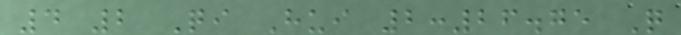4 2 Qi Hui 2:26.75 Q
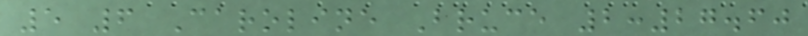5 6 Caroline Bruce 2:27.60
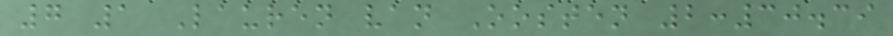7 1 Lauren van Oosten 2:30.39
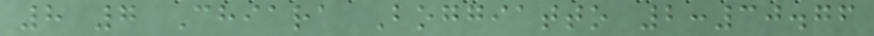8 7 Chiara Boggiatto 2:30.76
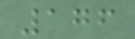176
